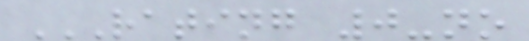RATING 0-NO
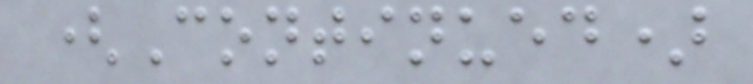(Continued)
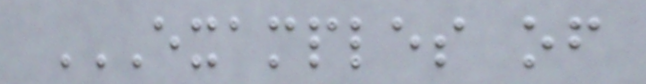EXAMPLES OF
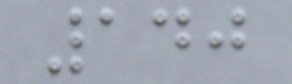140
